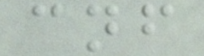cnf
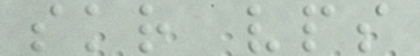skr vps
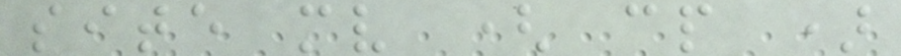site mv ( cp )
